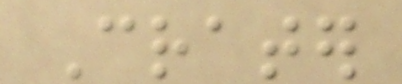Crater
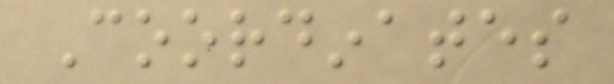Coordinates
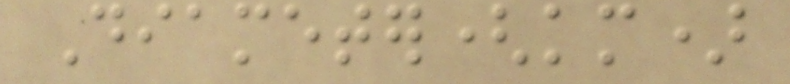Diameter(km)
